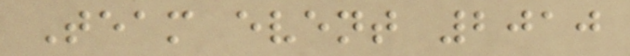Team event 2010
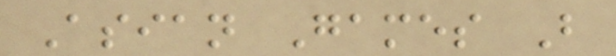Asian Games B
